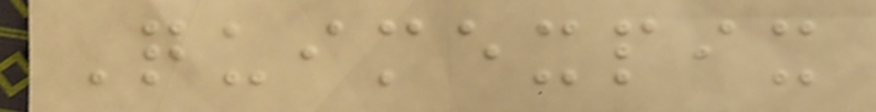Quimexpix
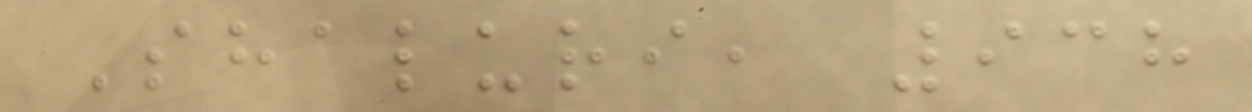Shaluri, 938
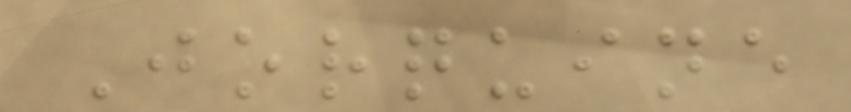Jorquine
